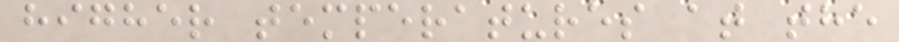higher temperatures at the
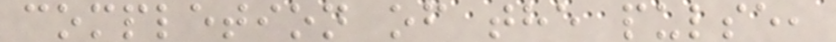completion of the pulse,
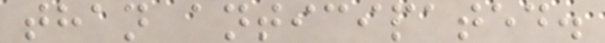than anticipated.
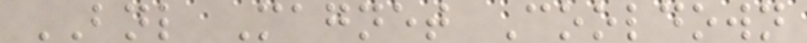BNL Magnet Cooldown
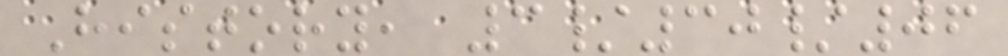History, 3/30/06
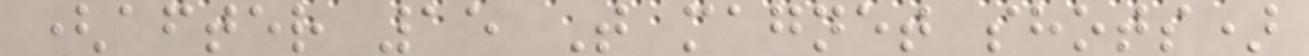(after 15 T magnet shots)
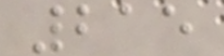215
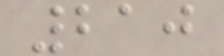210
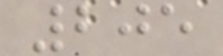205
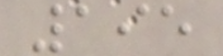195
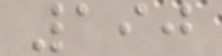190
